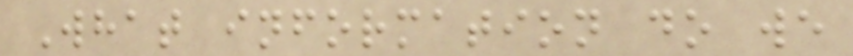What information do we
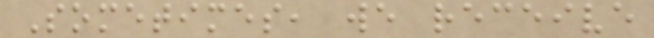Sometimes, we receive
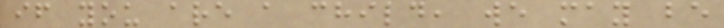if you are a child, we may be
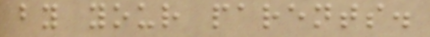by your parents.
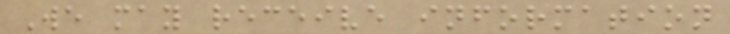We may receive information
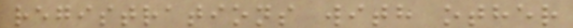registrations with other
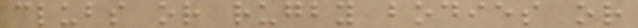clubs or rugby bodies or
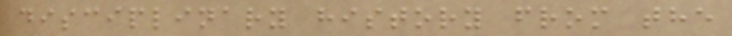disciplinary history from the
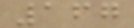167
